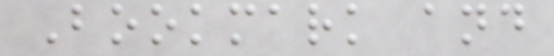Bookmark and
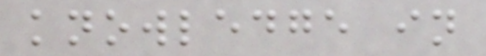knowledge in
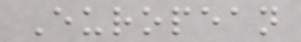European
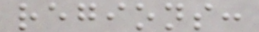regions:
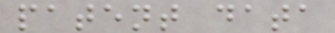patent data
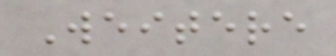Weitere
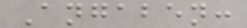Angaben:
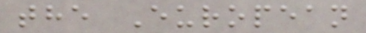the European
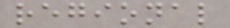regional
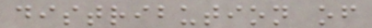distribution of
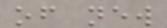of new
